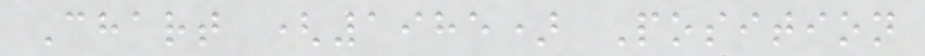Chart (1985) Position
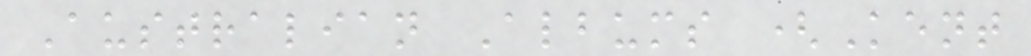Australian Albums (Kent
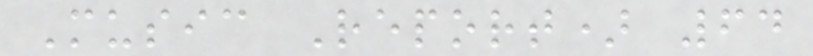Music Report) 64
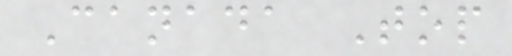Canada Top
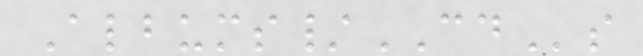Albums/CDs
